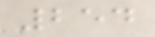254
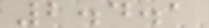2.4.1
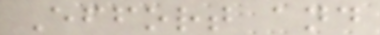Effort and
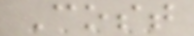Cost
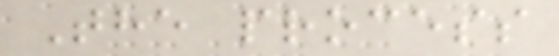The process
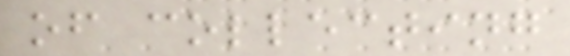of collecting
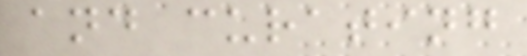and curating
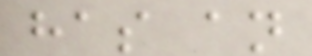has an
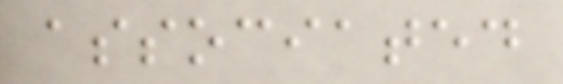associated
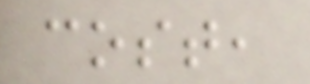cost,
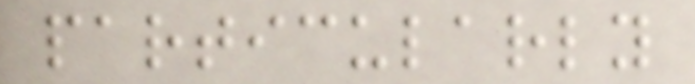particularly
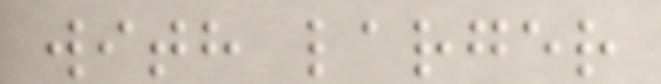with larger
